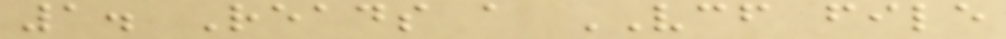1. Reads a VCF file
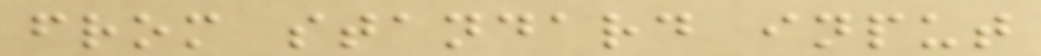from standard input
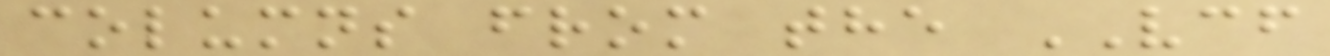columns from the VCF
